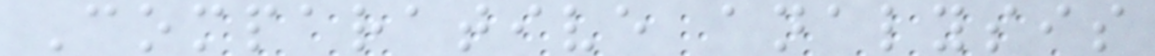Comparative analysis
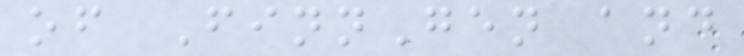of FinnGen and
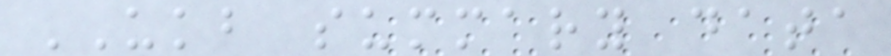UKB summary data
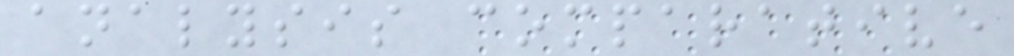analysis comparative
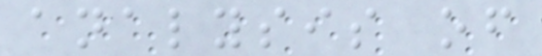analysis of
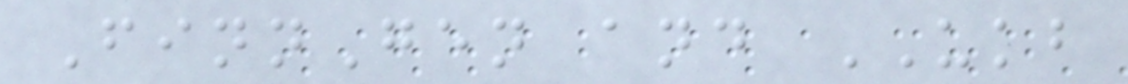FinnGen and UKB
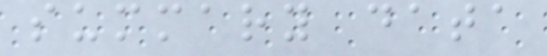summary data
